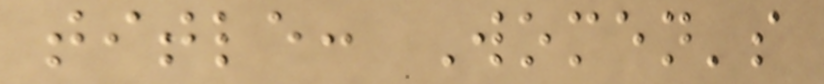title: Women's
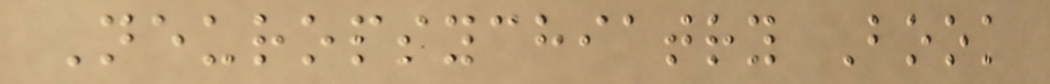Neuropsychiatry Book
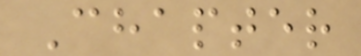Chapter
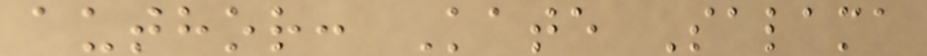author: Kate Salama
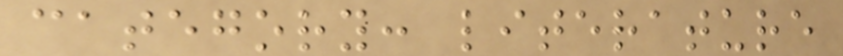category: literature
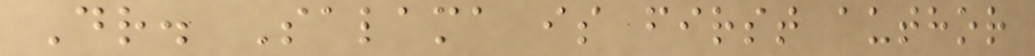Dr. Salama is first author
